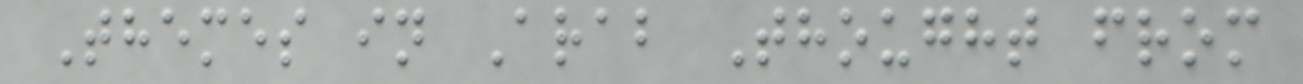Themes in Arab Thought from
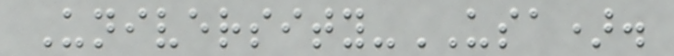University-USA).
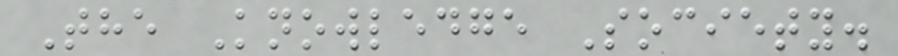The Knowledge Society.
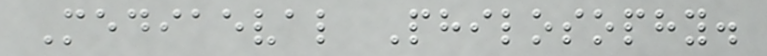Mediaeval Philosophy.
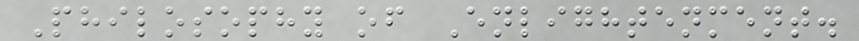Philosophy of Enlightenment.
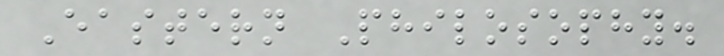Eastern Philosophy.
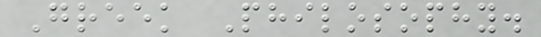Greek Philosophy.
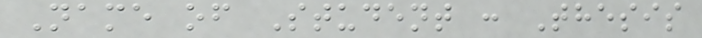Name of Student : Thesis
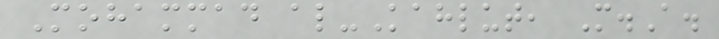Mohammad al-Kahlut, M.A.
